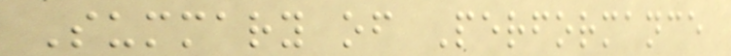Summary of Performance
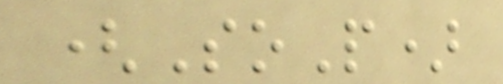(SoP)
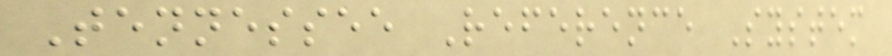Tennessee Reference System
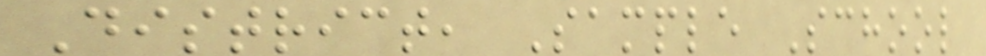District, Sample School
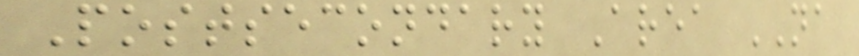Postsecondary Area NA
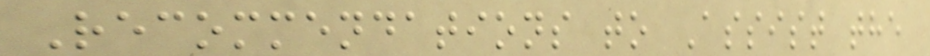Recommendations to Assist the
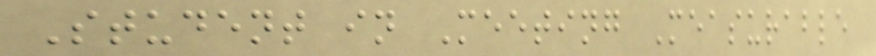Student in Meeting Measurable
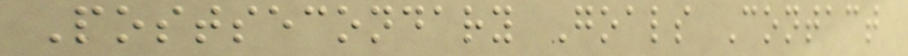Postsecondary Goals Contact
